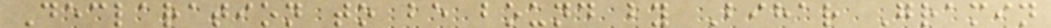Declaration to be bound by Bihar Gramin
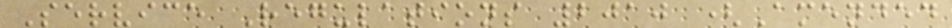Service Regulations 2010 (Amended
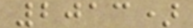2013)
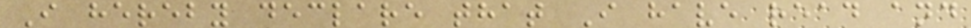I hereby declare that I have read and
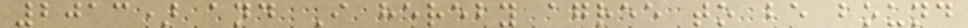2013) and I hereby agree to be bound
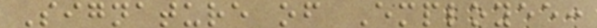Signature of Employee:
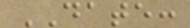DATE:
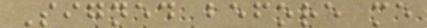Signed before me
